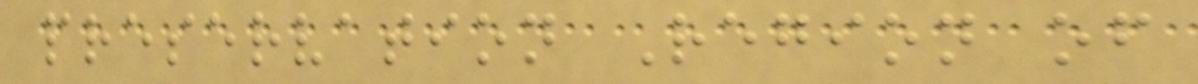preservation Region of
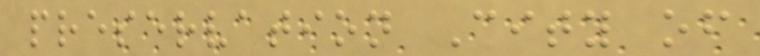preservation City of
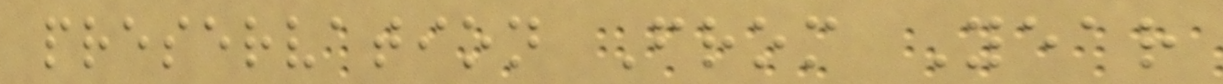preservation From Year
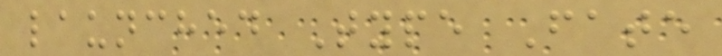launched Type Fate
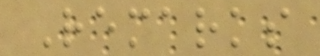Remarks
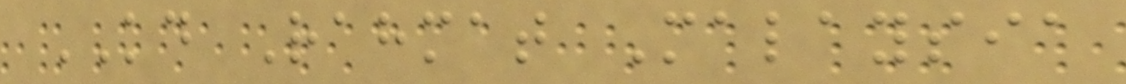KD Rahmat Malaysia
